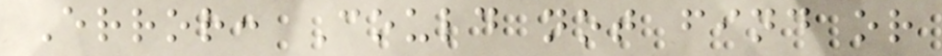Error: Could not find or
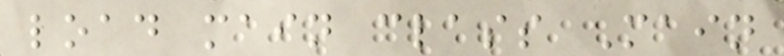load main class Main
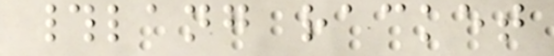#lang racket
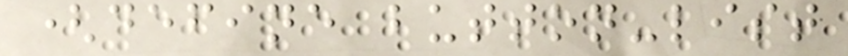(define button-list
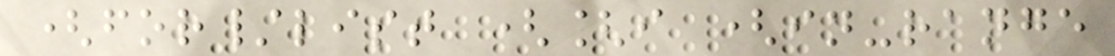(for/list ([i (in-range
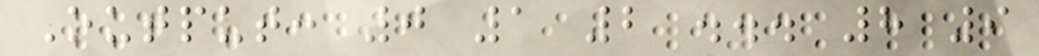Output: 0 1 2 ... 8 9
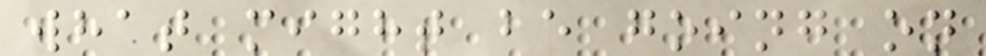what might be going on
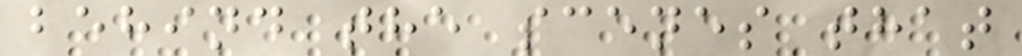behind the scenes that
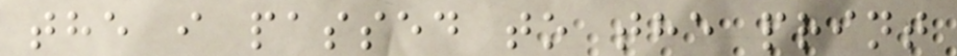the i passed to the print
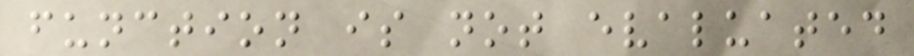function is not evaluated
